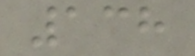138
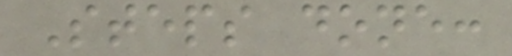Steps done:
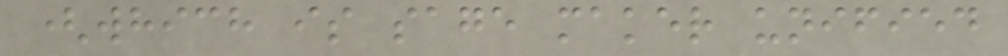(which is sage maker unified
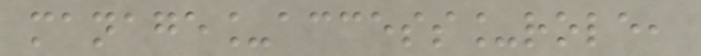manage_access_role,
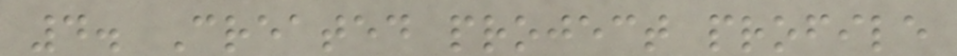4. Created project profile
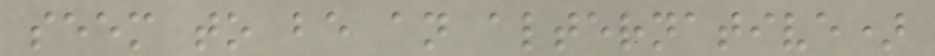seem to be an alternative)
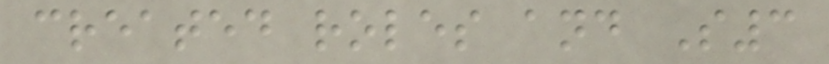created roles and S3
